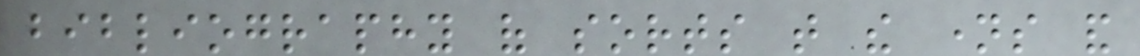bibliography of sorts that the names and
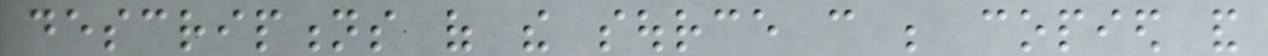descriptions of the source can be copied and
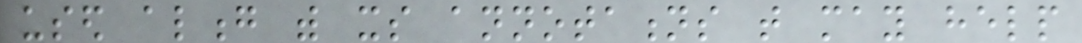used along with its annotations that may help
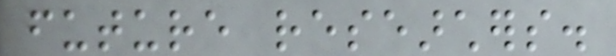future researchers.
